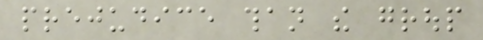prejudice than the group
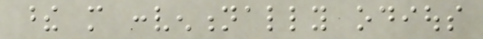these more conventionally odious
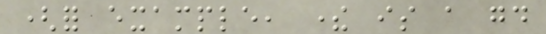(for example, there is a good
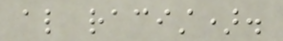also racist).
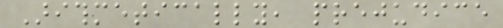Arithmetically, prejudice
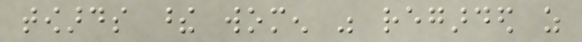towards these women was regarded as
